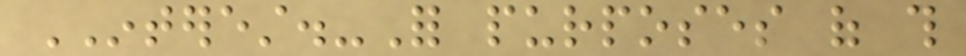INTEREST.-For purposes of this
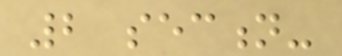2 section-
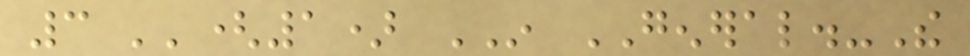3 ''(1) IN GENERAL.-The
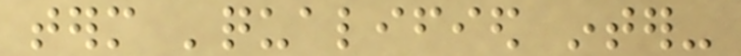term 'qualified inter-
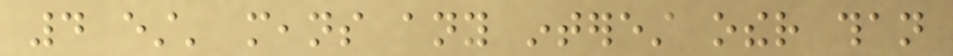4 est' means any interest other than
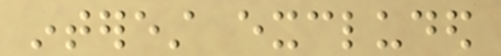interest excluded
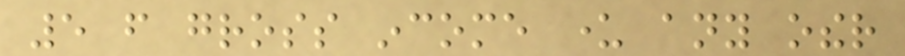5 from gross income under any other
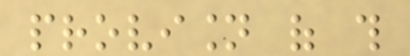provision of this
